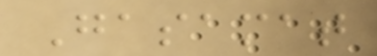Gasamat
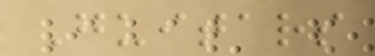Guitars
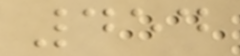454
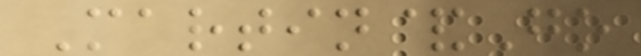Martin&Go
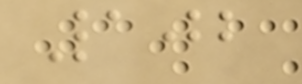102
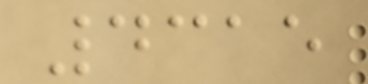4315
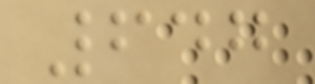647
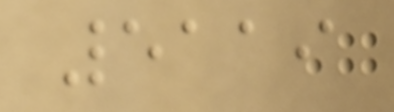5119
